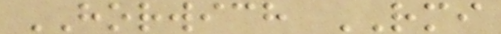HORWICH RMI
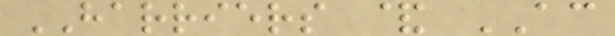HARRIERS & AC
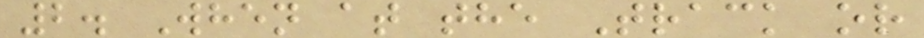2. When at the Track or
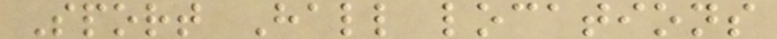Sport Hall locations
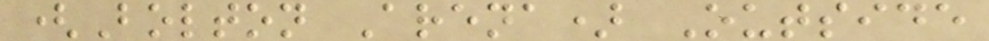(Bolton Arena) Outside
